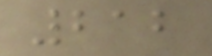212
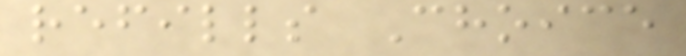refills Choice
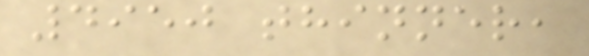4950 thinner,
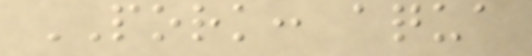PORK: aqua
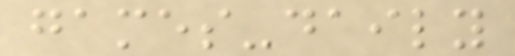games-daily
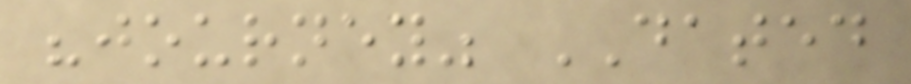"journey" DATED
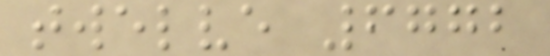twelve 6772
